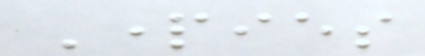Parties
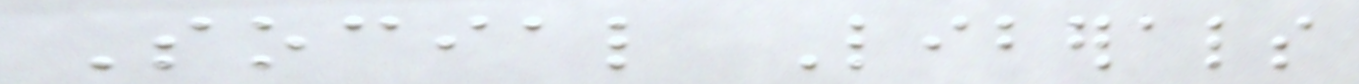Social Liberals
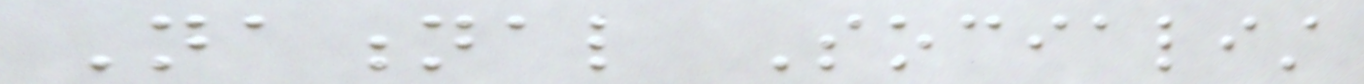National Socialist
